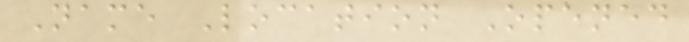Name Location Opened
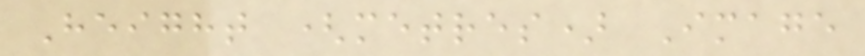Height (metres) Image
